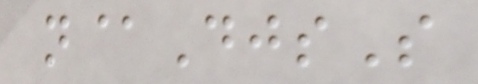n@DjsS
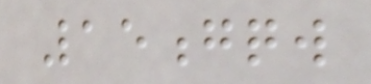15gqw
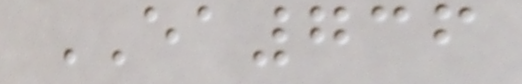EA736
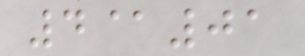4@01
